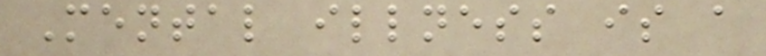Mental illness is a
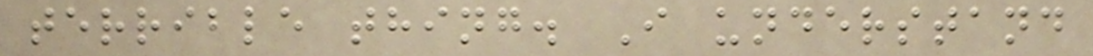terrible thing. I understand
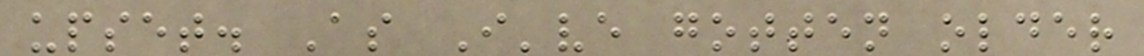upset. As I've gotten older
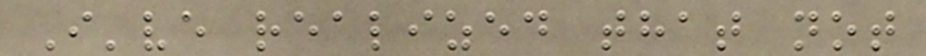I've realized that not
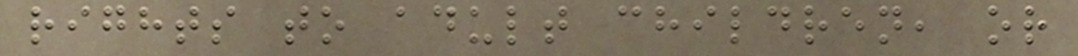rights to adult children, or
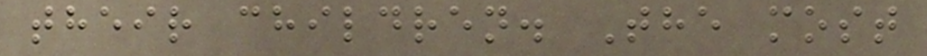their children. The most
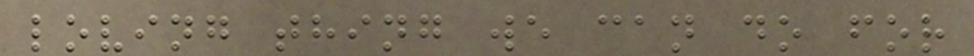loving thing we can do for
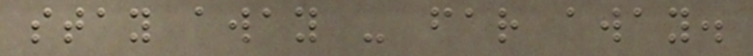stay away - far away.
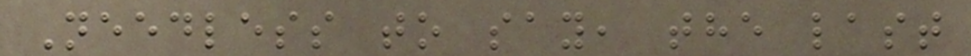Needless to say, the last
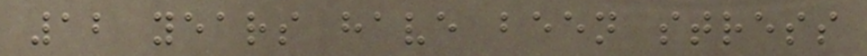12 years have been stress
